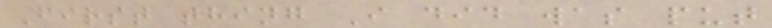First thing I did was put
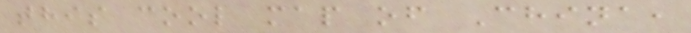this cool map of China,
